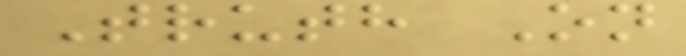Truth On
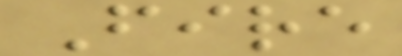Fire
